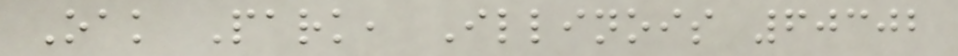Oak Park, Illinois 60302
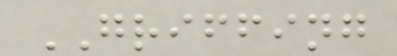GRIFFING
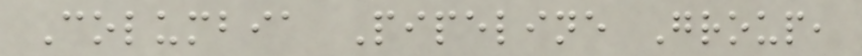Columbia Pipeline Group,
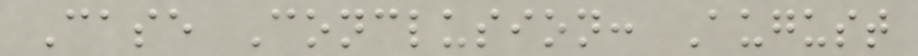Case Conclusion: August
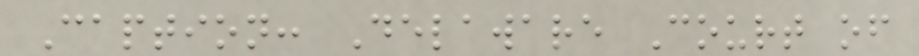Caption: Delaware Court of
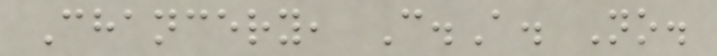Chancery, C.A. No.
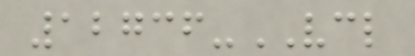12736-VCL
